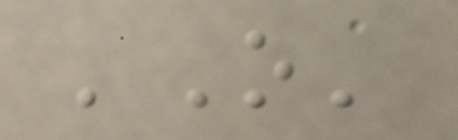'O'
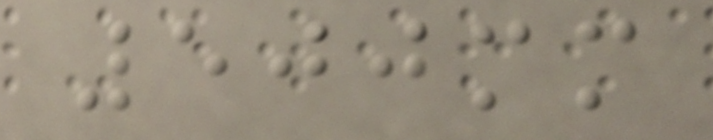500mm
